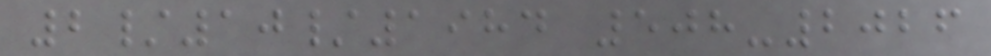2/10/1984 508-2026
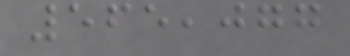565,077
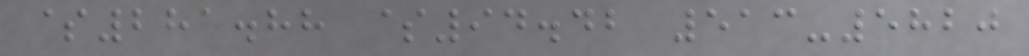$281.88 $94.42 513-5820
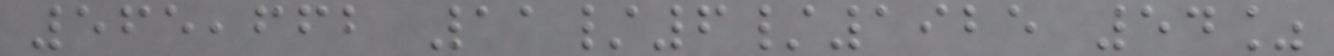565,662 11/6/1925 54%
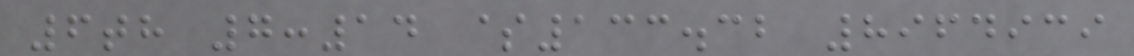6th 7:14 $133.32 8964939
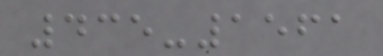435-1561
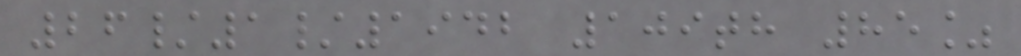26/1/1942 109th 85%
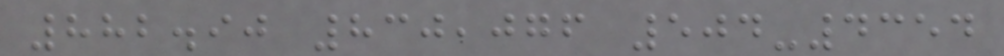882.90 830,076 504-4354
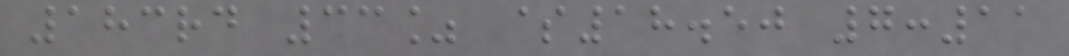183rd 33% $18.50 7:11
